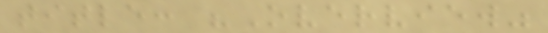title: "Overview"
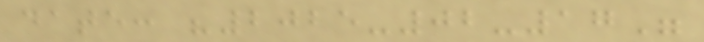date: "2025-02-17"
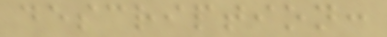description:
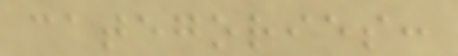categories:
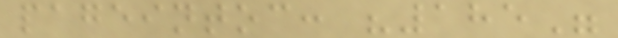pageintoc: "185"
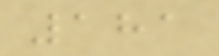181
